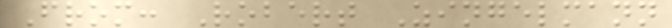From: Robert Zingelmann
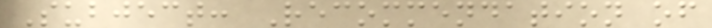Subject: Recommendation of
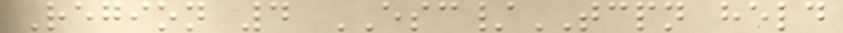Region 4 ESC/TCPN held
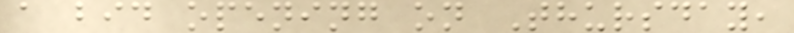a bid opening on Thursday,
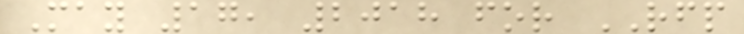May 17, 2018 for RFP
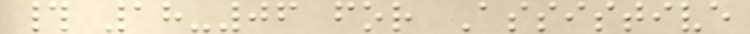# 18-06 for Assistive
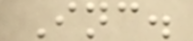Inc.
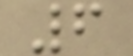6
